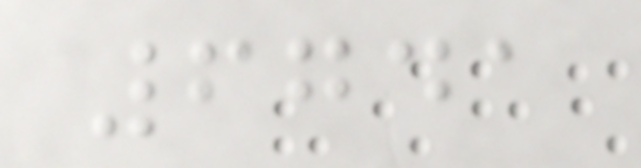6741
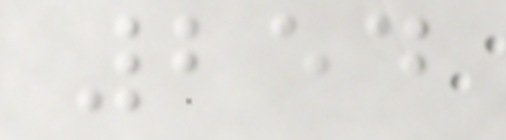254
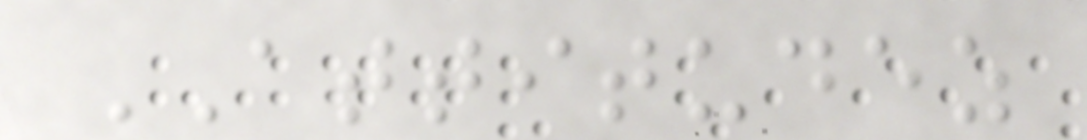ATTITUDEZ
